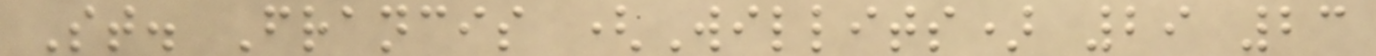St. Francis (Willits) 29 23
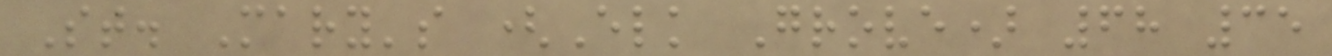St. Mary's (Elk Grove) 68 35
